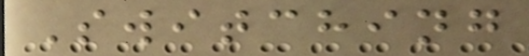Switching
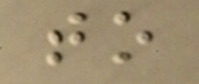to
